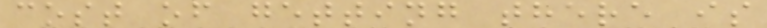cost of getting there is
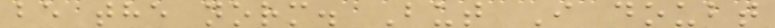be the norm. But I doubt
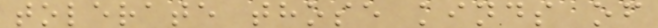tolerate those kinds of
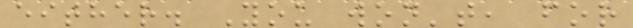either. You won't, for
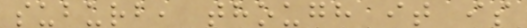suburb, though it is
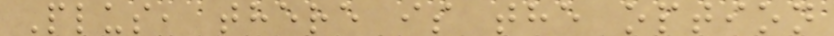Plus, there is the option
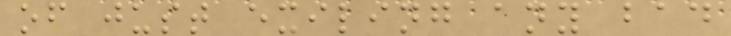of just exiling any bad
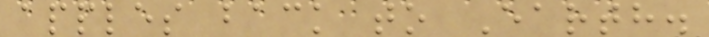apples back to Earth.
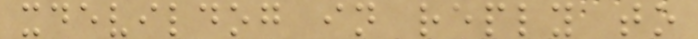xdevildog in reply to
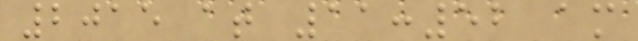2015 at 11:52 am
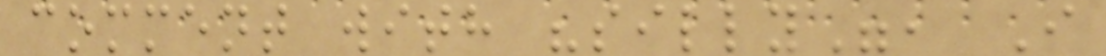comment with "silly", I
